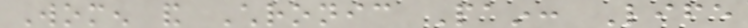Women and Chronic Pain: Life
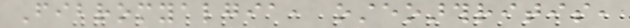Fibromyalgia, osteoarthritis,
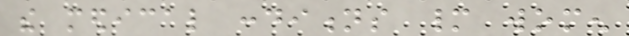the medical conditions many women
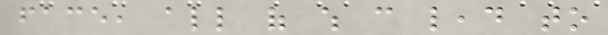face, all of which can lead to
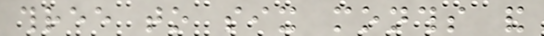three to six months and
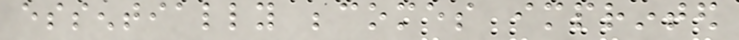essentially becomes imprinted
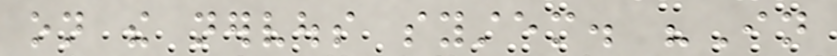on the nervous system. "In
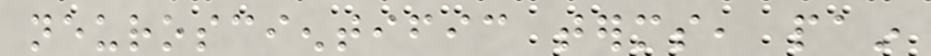neuroscientific terms, pain
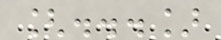[...]
